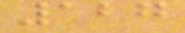127
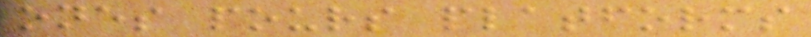ones pours platforms
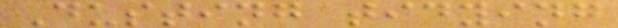Dusting tidying
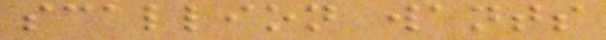scallion wants
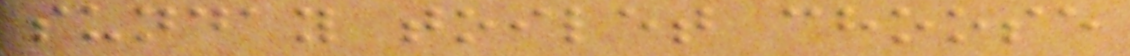sunday toilet choose
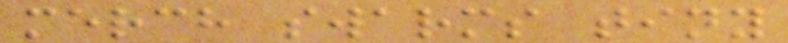merch swarms tiny
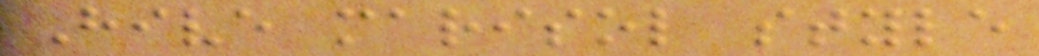Hive marisol style
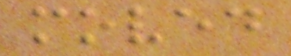moved
